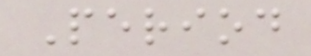Period
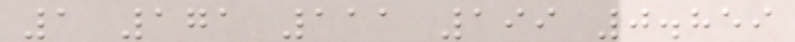1 171 111 199 0.859
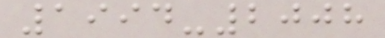1994-2008
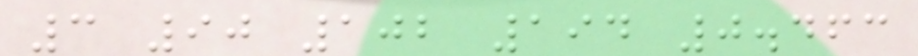3 90 102 194 0.463
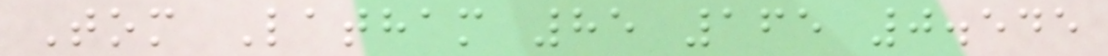Tom Latham 85 165 0.545
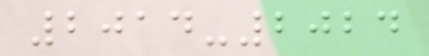2014-2024
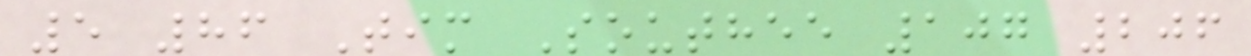5 86 Tim Southee 107 206
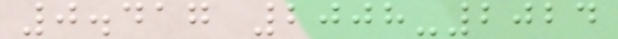0.417 2008-2024
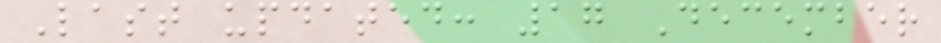Last updated: 17 December
